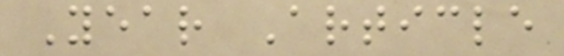Year Article
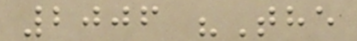2006 "The
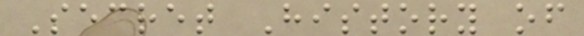Secret History of
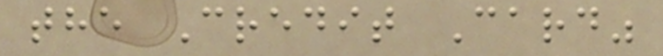the Credit Card"
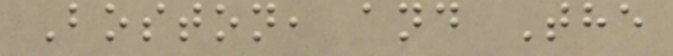Boston, and The
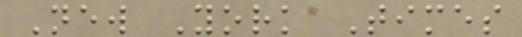New York Times
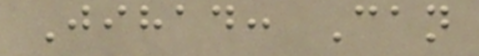Jihad: Can
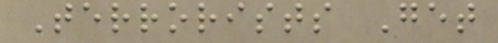Terrorists Get
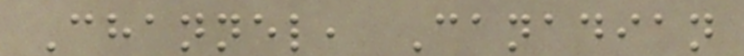Channel, Canadian
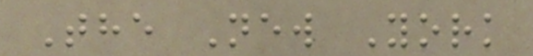The New York
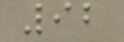92
